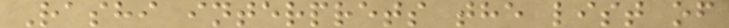Rashi interprets the list of
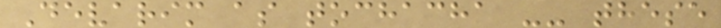Devarim as tochacha -- these
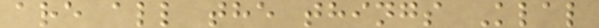are all the things Klal
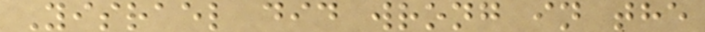Yisrael did wrong in the
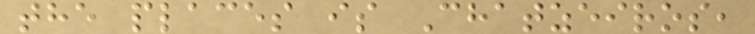the places is Chatzeiros,
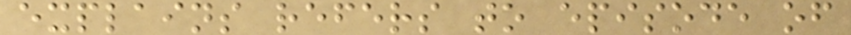explains refers to episode of
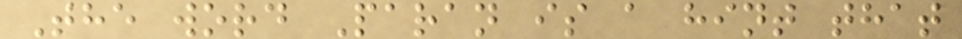The word Paran is a hint that
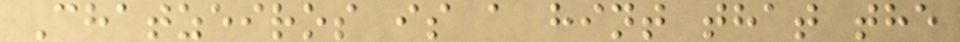Chatzeiros is a hint that the
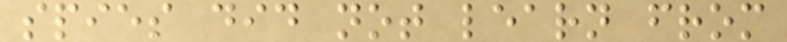spies did not learn from
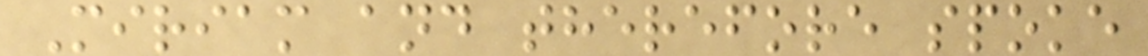Miriam and therefore spoke
